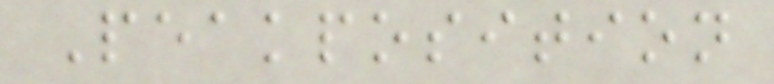Peakposition
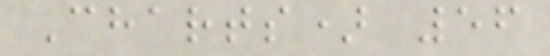Charts) 56
